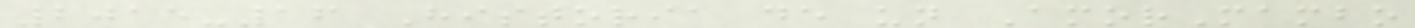2015-16 Historia de un AmorMambo
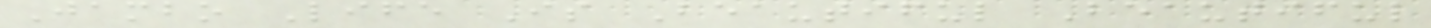Jambo Life Is Beautiful Beautiful
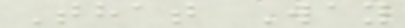That Way
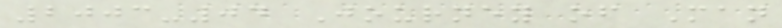2003-04 Journey of Man
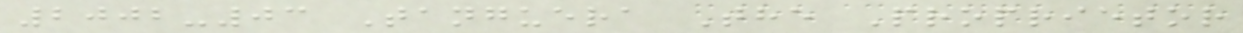2002-03 Tanguera The Proprietor
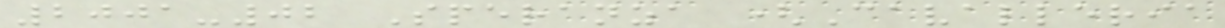2001-02 Speranza (Cavalleria
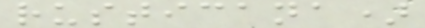rusticana)
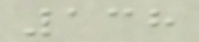138
